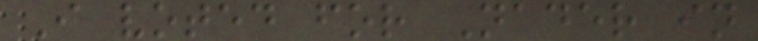I voted for Nader in
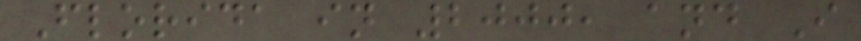Florida in 2000, and I
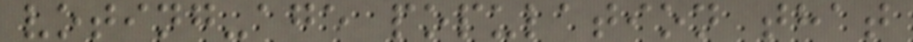voting-age population that
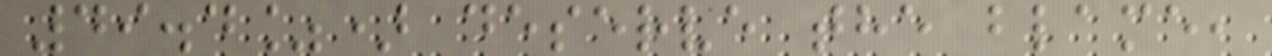49.4%) deserve the blame,
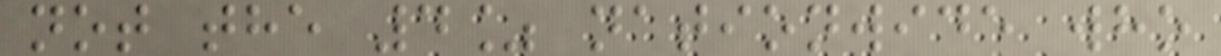not the 4% nationwide who
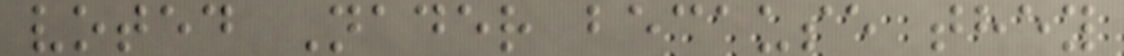voted Nader because they
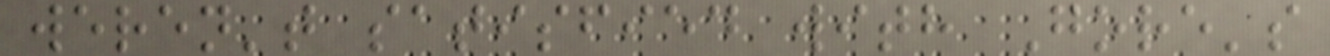weren't satisfied with Gore's
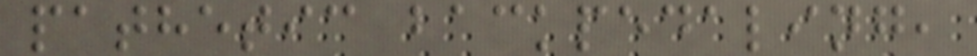pathetic backpedaling,
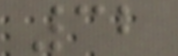32
